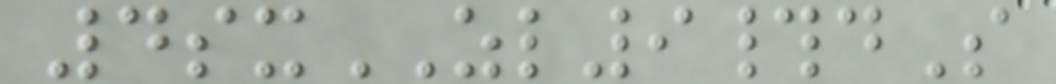4sxZL9#dS
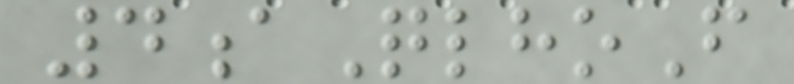4aQlhoF
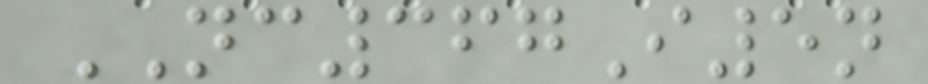NC367I5n
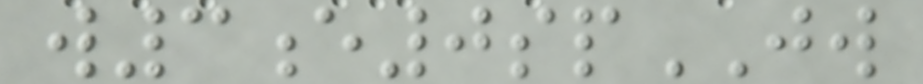w3e0spJW
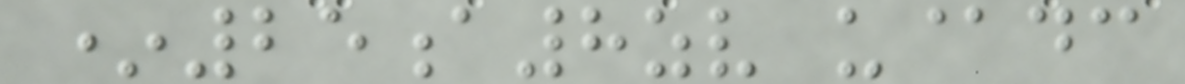*25a8zv u@dc
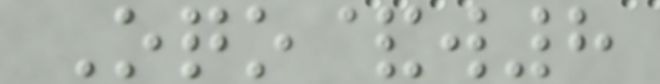Oqo&w8
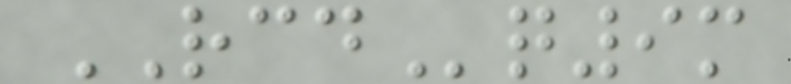RCDq9m
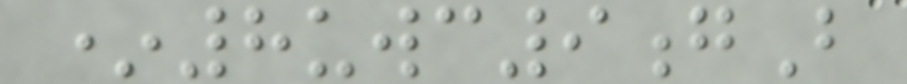*8uwc9gB
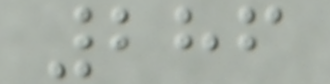286
